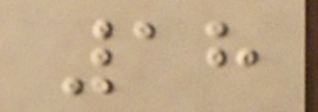18
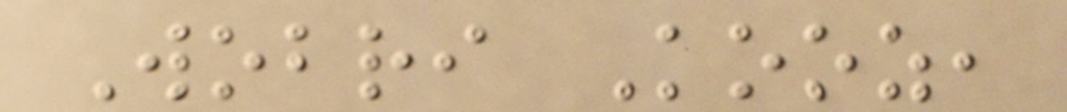Wobri Kooz,
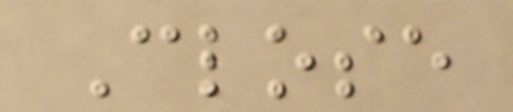Close
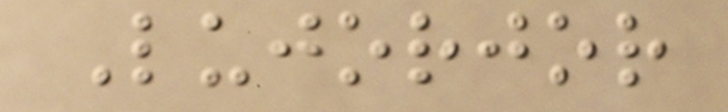Lujorjor
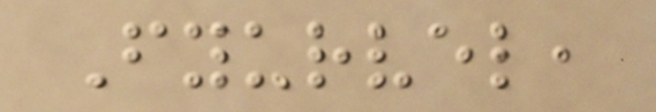Fyurvel,
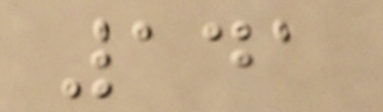141
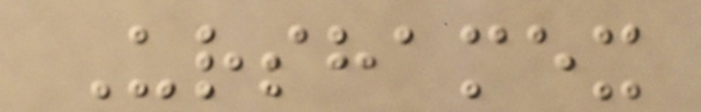Urshamex
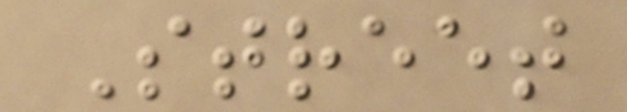Street
